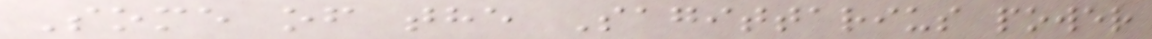Some of the Sagittarius power
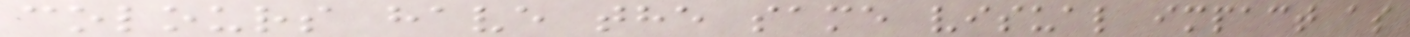colours have the same visual impact as
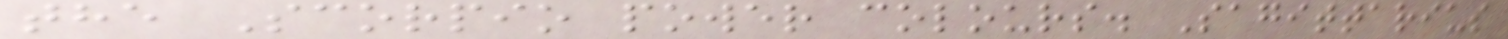the Scorpio power colours. Sagittarius
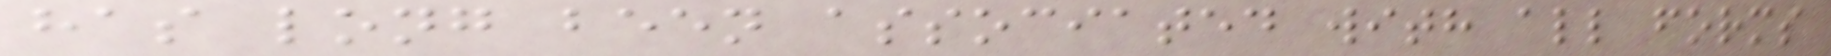has long been associated with all forms
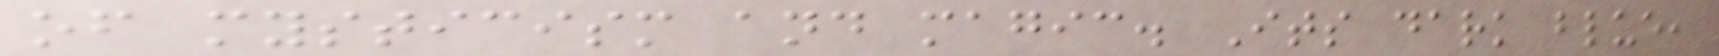of mysticism and magic. Its dark blue,
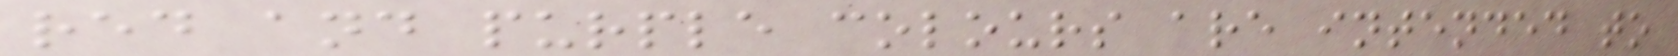red and purple colours are intended to
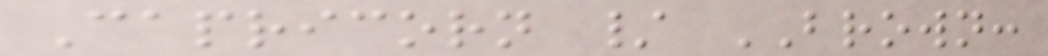Capricorn / BROWN:
